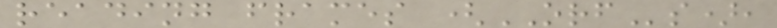reading frames (ORFs),
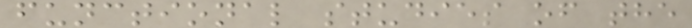functional studies of the
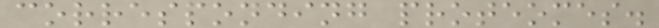corresponding proteomes.
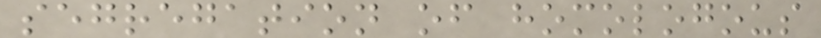segregation of homologous
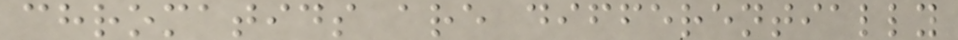chromatids are differentially
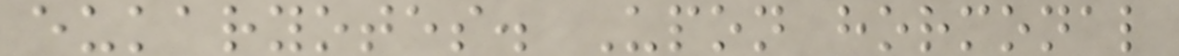eukaryotes. Upon hormonal
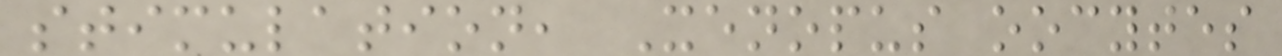stimulation, Xenopus oocytes
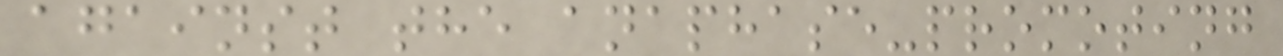against the anaphase-promoting
